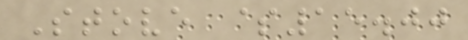Stove $15.00
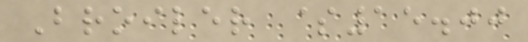Broiler $15.00
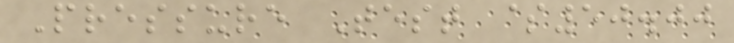Pressure Test $50.00
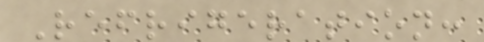Refrigeration:
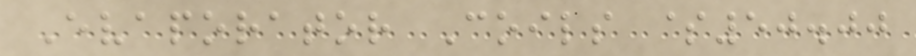Evaporator Coils $50.00
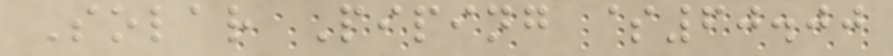Solar Piping $60.00
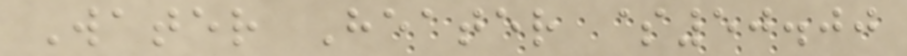Water Heater $50.00
